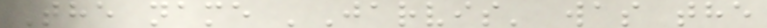The name 'Jarvis' was the
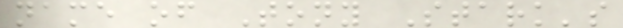name of Tony Stark's
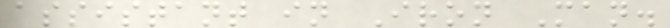assistant in Iron Man.
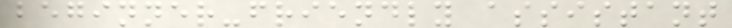beginner-friendly assistant
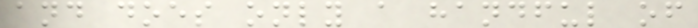and does only a handful of
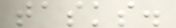tasks.
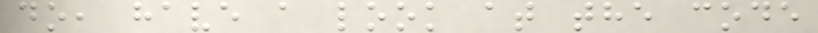do, have a look at the code
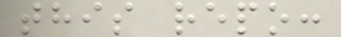this repo:
